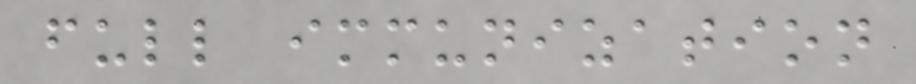full immunization
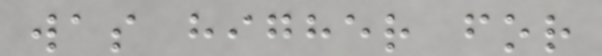was higher for
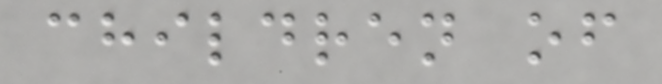children of
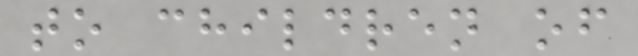to children of
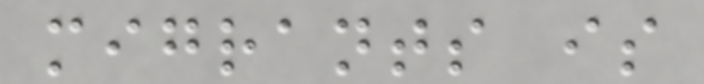migrants is
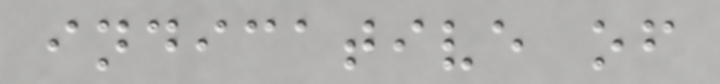indicative of
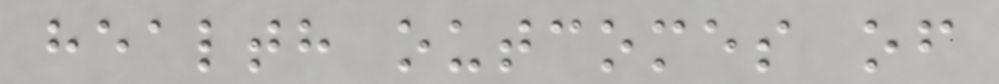health outcomes of
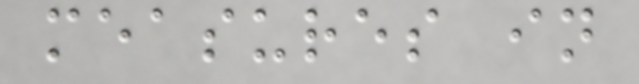measures in
